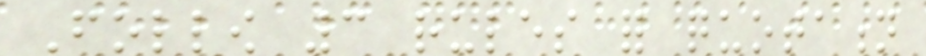Follow 3 rules for quotation
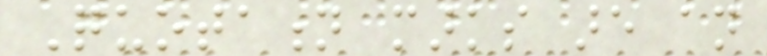Quotation marks are an
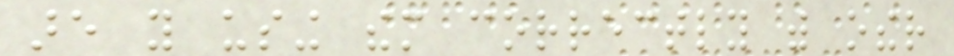are you using them correctly with other
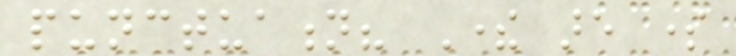punctuation? There are some
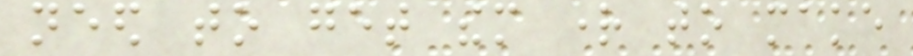need to get them right to make
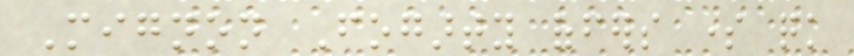Mignon Fogarty offers some quick
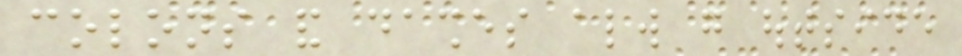colons and dashes always go outside
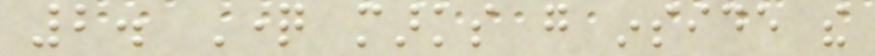2. Question marks go inside the
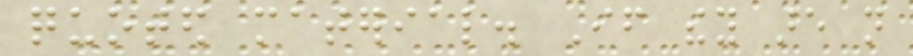quoted material. If they are not
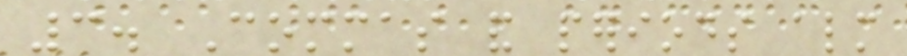3. Commas and periods almost
